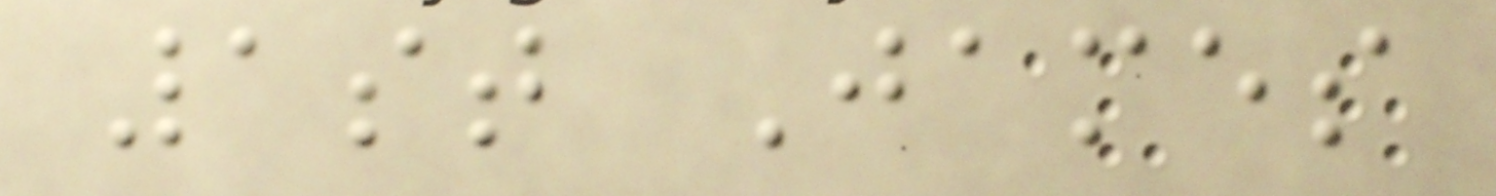1st James
